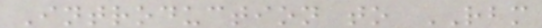Introduction to RBM
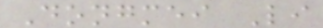Dongmei Li
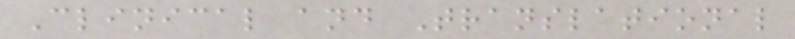Clinical and Translational
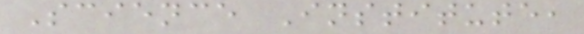Science Institute,
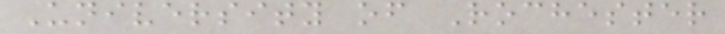University of Rochester
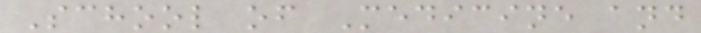School of Medicine and
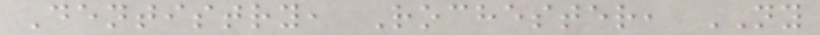Dentistry, Rochester, NY
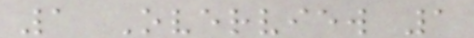1 Overview 1
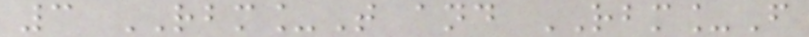3 RBM_T and RBM_F
